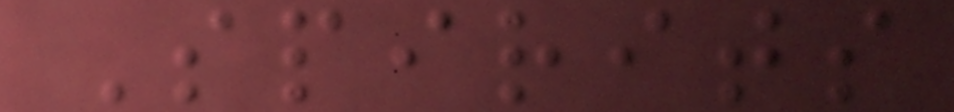Spirits
